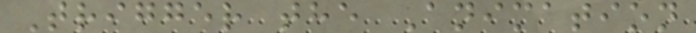Trigger the Animation
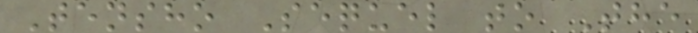Tensho Sequel to The
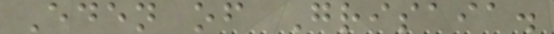Eden of Grisaia.
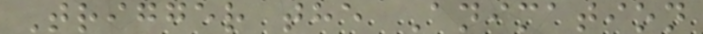Trigger the Animation
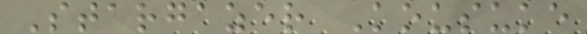Stargazer Kousuke
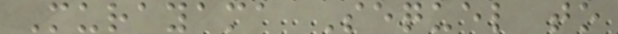Murayama Sequel to
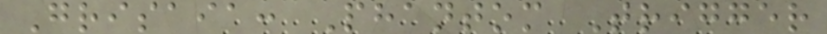Grisaia: Phantom Trigger
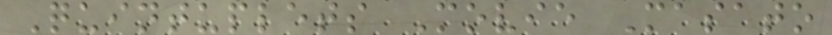Quintuplets Movie Masato
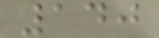140
